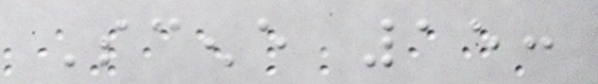Scene 15:
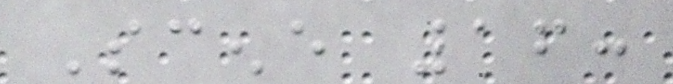Scene 16:
